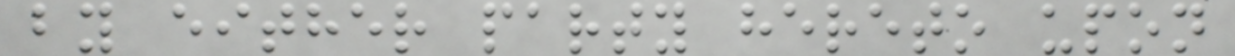by either party hereto upon
